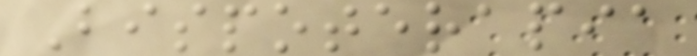Bispoterapia
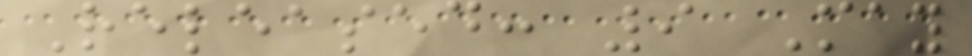Released: 9 May
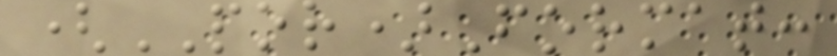(POR)Format:
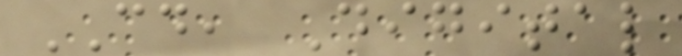CD, Digital
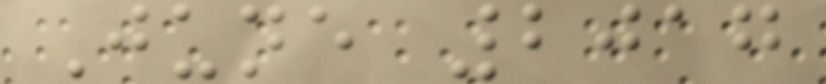June 2017
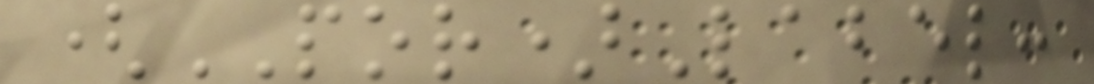(POR)Label:
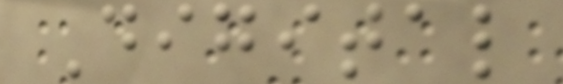Digital
